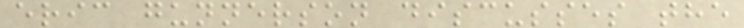eric gunnerson discusses the
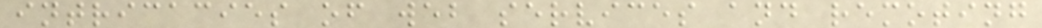intricacies of web services and remoting
